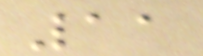11
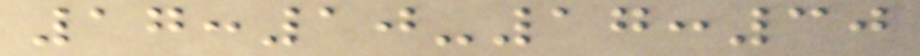17:10-17:30
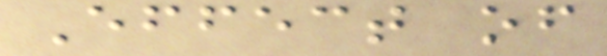Effect of
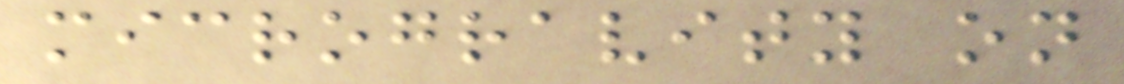microgravity on
